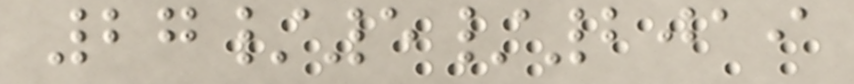27/5/2019
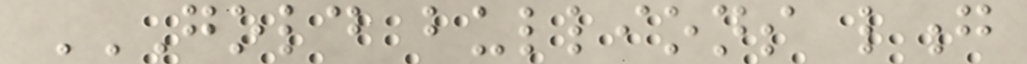GOLD BULLIONS LONG
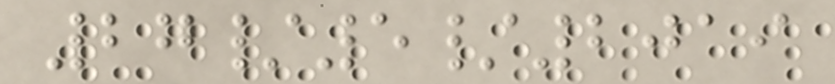27/5/2019
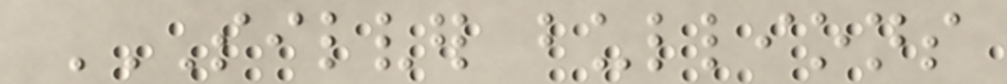SILVER BULLIONS
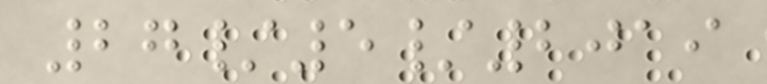27/5/2019
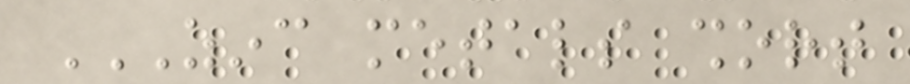ZINC METALS SHORT
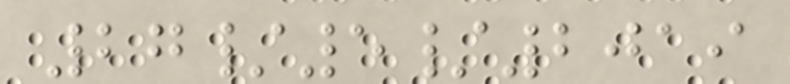27/5/2019
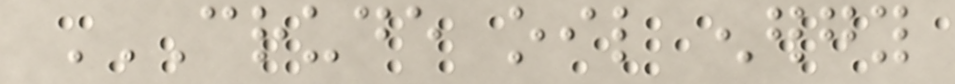CRUDE OIL ENERGY
